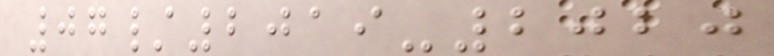07/2019-2020
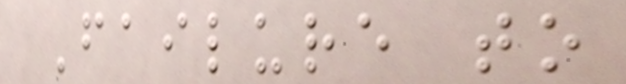Failure to
